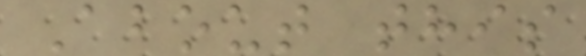About this
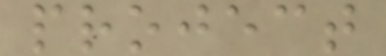project
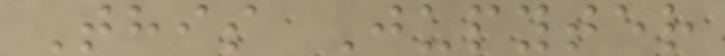This Jupyter
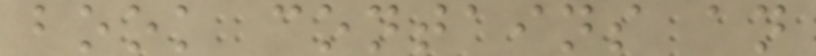book contains an
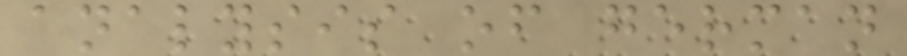analysis of german
